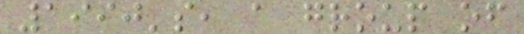1990's, a group of
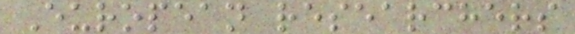European researchers
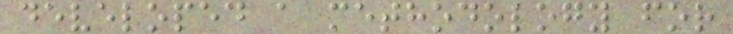developed a methodology for
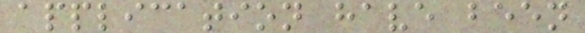application have been
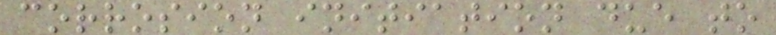corrosion initiation due to
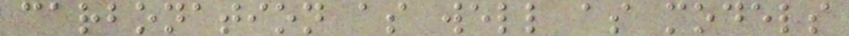carbonation as well as models
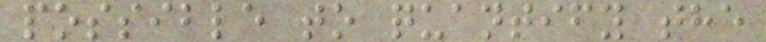possible to quantify the
